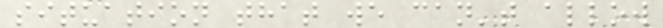situation that we can't allow
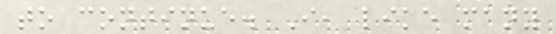to continue. I, like many
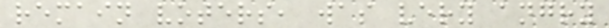remain voters, was very angry
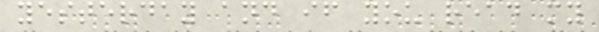yesterday and if you read my
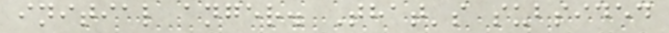initial anger. That's subsided
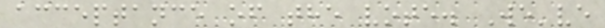acceptance of the vote. We've
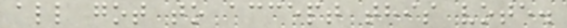all got to accept this vote.
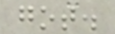got.
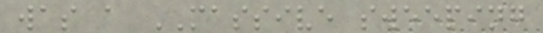was a MASSIVE sweeping
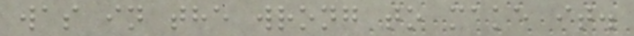was in the wrong to make it.
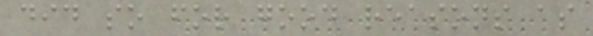did so for good reasons as
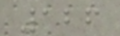126
